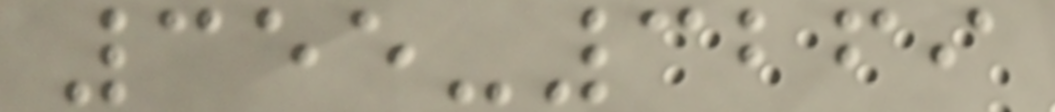355-3269
